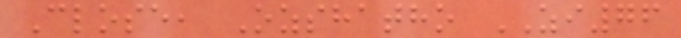Close, Ozshatho ZI76
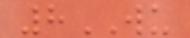8WU
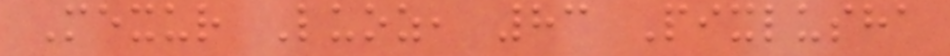Mexur Luoz, 83 Pixlusha
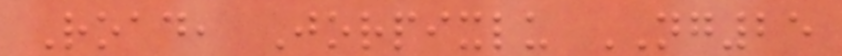Road, Jorpixlu NG25
